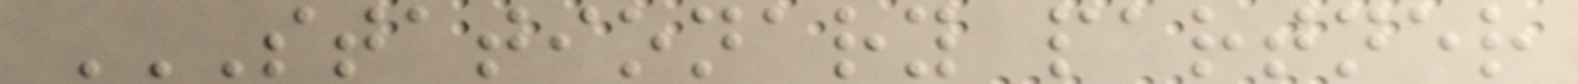STATIONARY PARTNER
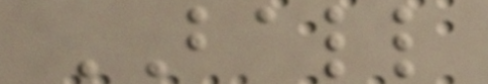BALL
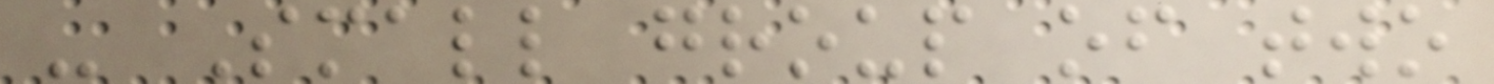- Small group of two
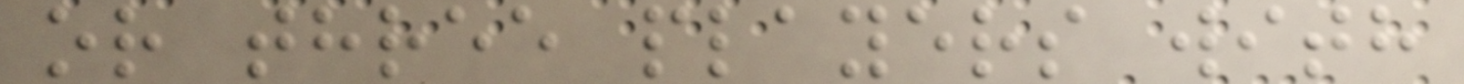or three players with
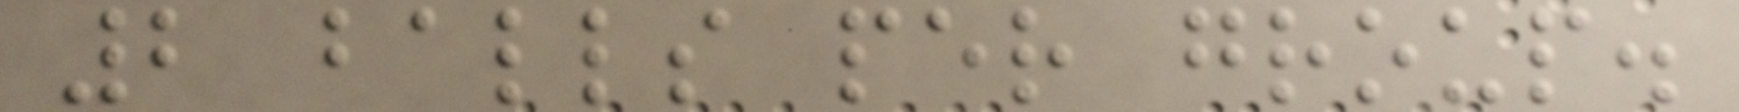2 balls per group.
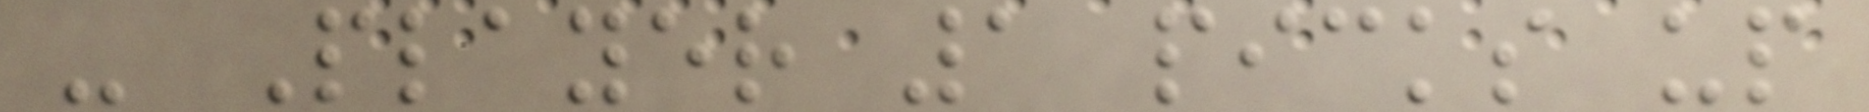- Player 1 picks up
